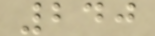240
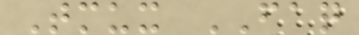Tmux FAQ
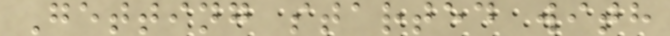Getting started with
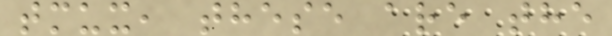tmux, these are the
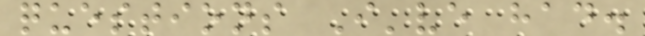questions I've had.
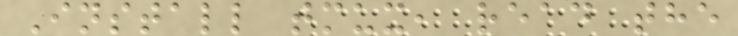Install tmux, read the
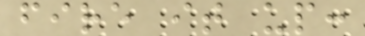fire it up:
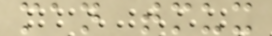man tmux
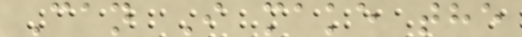Can I make the
